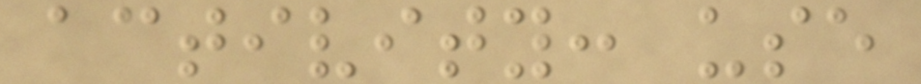activity: use
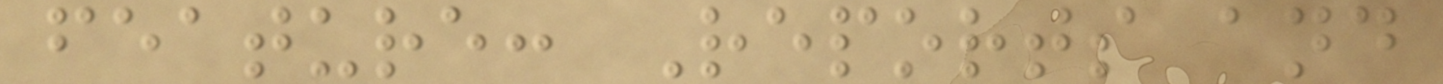feature: Reports and
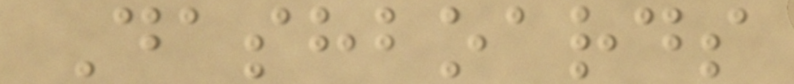Dashboards
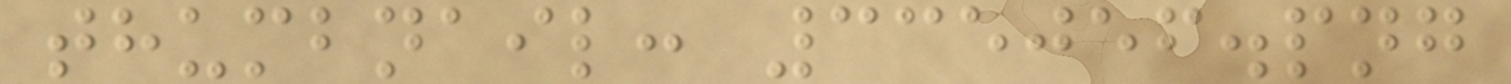thumbnail: 335056.png
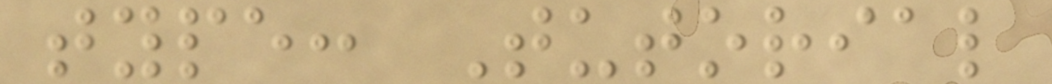type: Tutorial
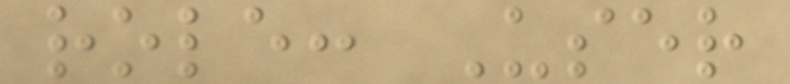role: User
